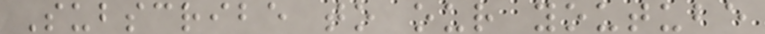Subscribe to our youtube
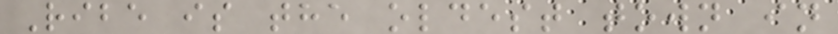Ribe is the oldest town in
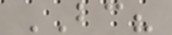BC?
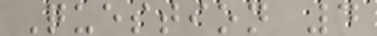Question 4
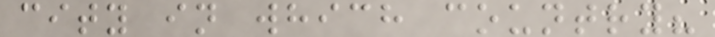city in which country?
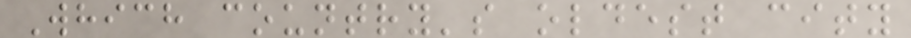Which country's oldest city
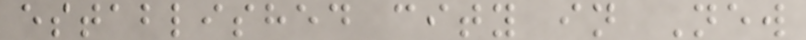established city in New
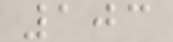103
